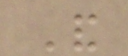And
